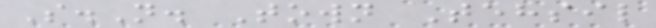S.N. Town Tehsil
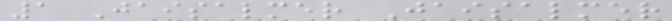1 Jaisalmer Jaisalmer
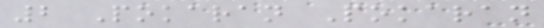2 Pokaran Pokaran
